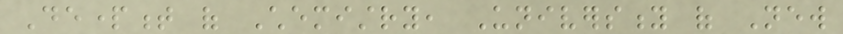Department of Chemistry, University of New
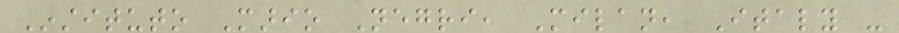Instituto Mario Negri, Milan, Italy -
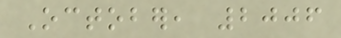October, 2006
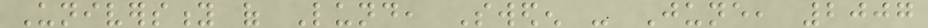University of Lund, Sweden - June, 2007
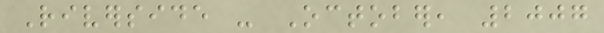Riverside - October, 2007
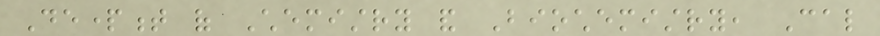Department of Chemistry and Biochemistry, Cal
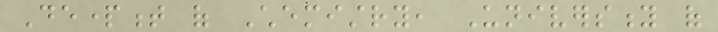Department of Chemistry, University of
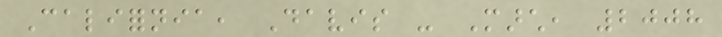California, Davis - March, 2008
